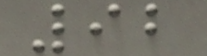92
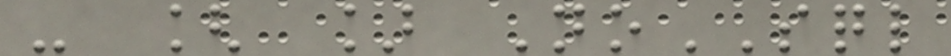- [ ] NoSQL
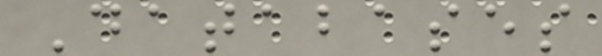Databases
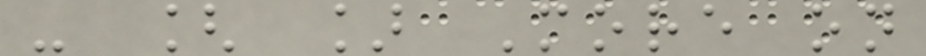- [ ] More on
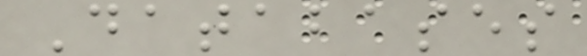Databases
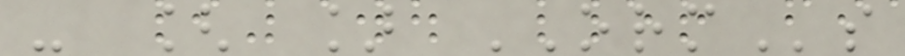- [ ] ORMs
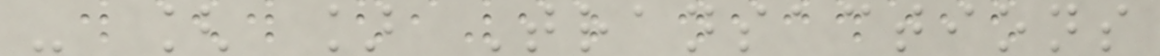- [ ] Transactions
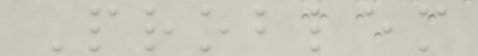Problem
